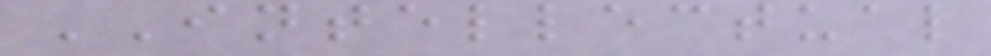INTELLECTUAL
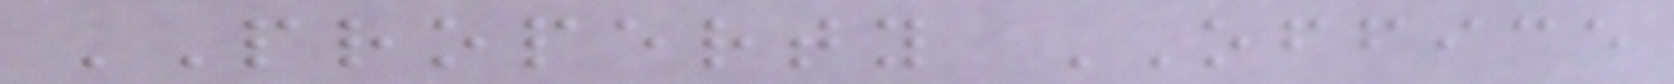PROPERTY OFFICE
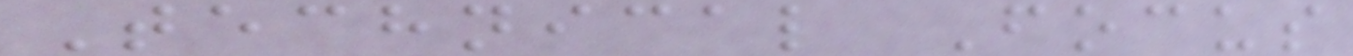Technical Focus
